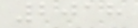2018
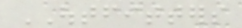OUTFITTERS
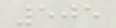505
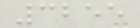3255
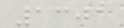1301
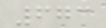673
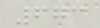673
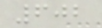602
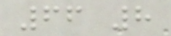66 8
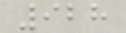928
